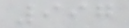997
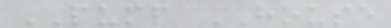PUMP HOUSE
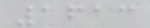1613
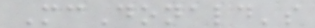McDonald's
